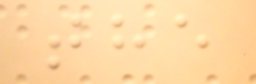the
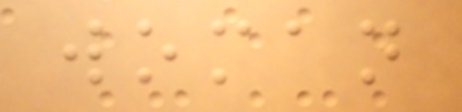woman
